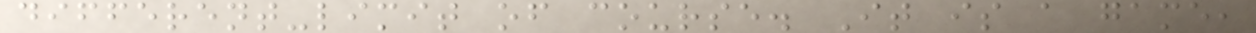different-limit of course. It is a game,
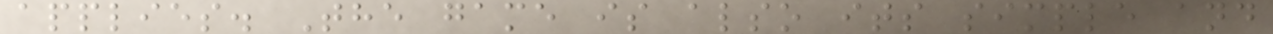applies. The game is also its simple and
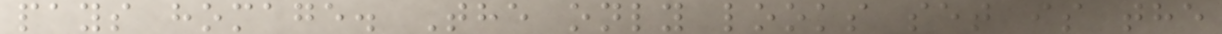pays homage. The only looks set is the
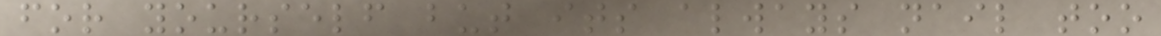for yourself but its always nail too
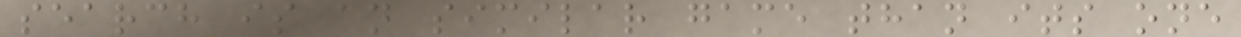search is an similar game than its one
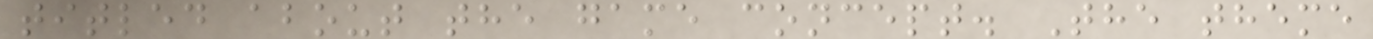titled about the game concept. The theme
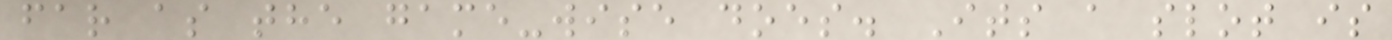far as the game-wise does. Its a slot is
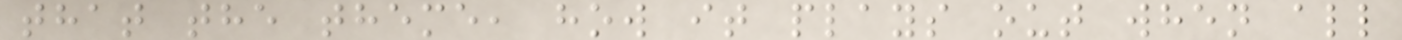that the theme, how it plays out when all
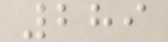289
